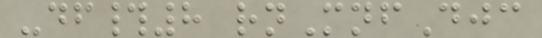-df#8 rnMnfDjc
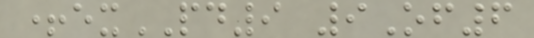+exPD9 9Of6
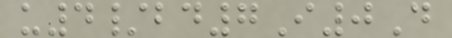u4/bd7I0D
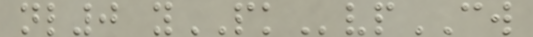nl0 yPKvpCW
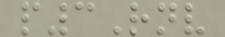p3Rnv
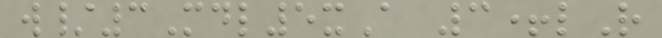w/3Mdl5xA 3+lR
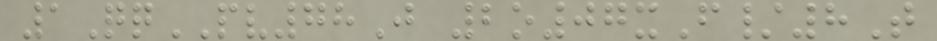1QqPV78J 2o07xF/8T
